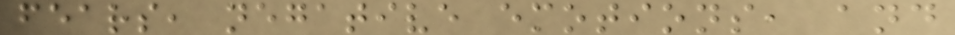fears, negative emotions, and
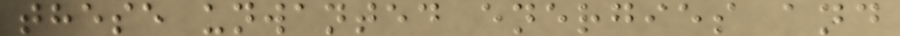these unwanted energies and
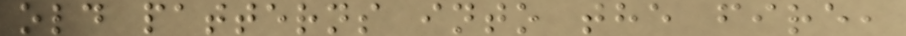old patterns into the fire,
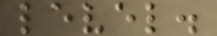level.
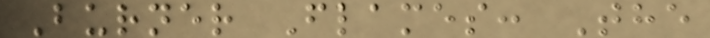Burner Flames: The
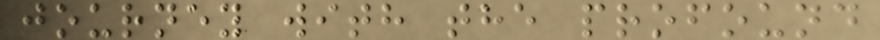journey with the profound
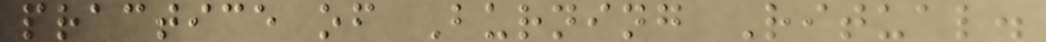practice of Burning Ritual.
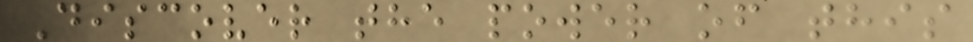Discover the power of this
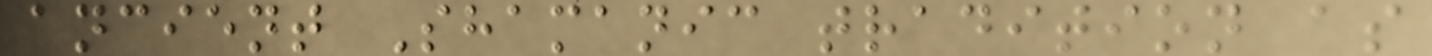ancient Shamanic tradition as
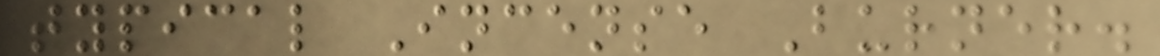typical Incense Burner.
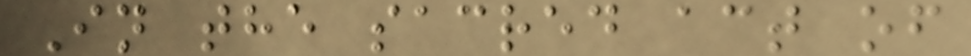In the sacred act of
